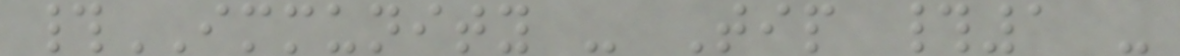#IMMUNITY - Tip #1 -
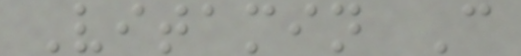Vitamin C
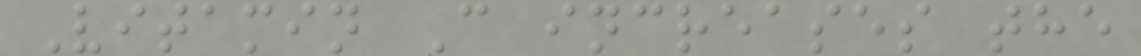Vitamin C increases the
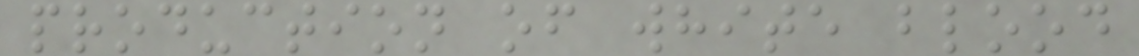production of white blood
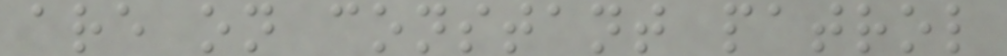are on constant patrol
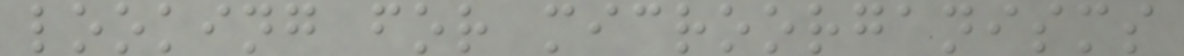looking for microorganisms
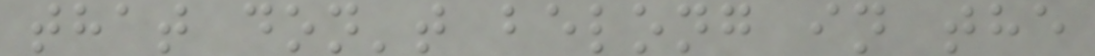that don't belong in the
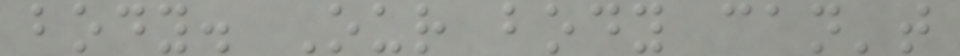body. Our body can't
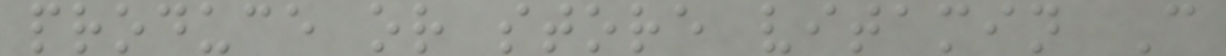produce or store vitamin C
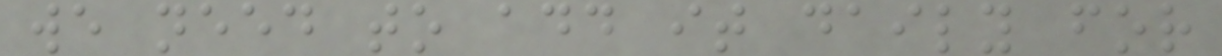we need to add it daily for
